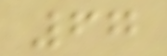67
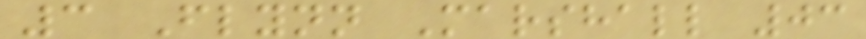3 Flynn Marshall 03
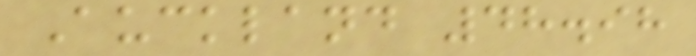Auckland 48.98
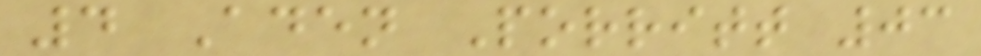4 Aden Porritt 03
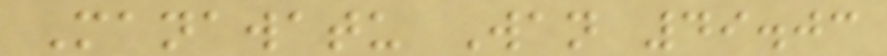Manawatu Wan 49.03
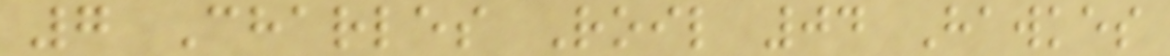7 Charles Roil 04 Hawkes
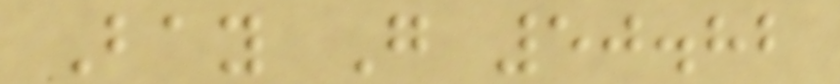Bay G 50.82
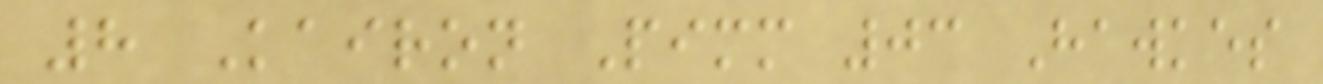8 Kairon Pimm 03 Hawkes
